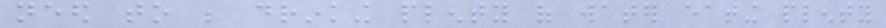need to be drinking plenty of water eating plenty
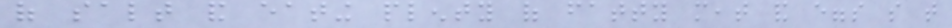of salt and eating plenty of fatty meat and eggs so that
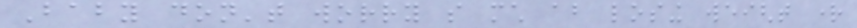Baby don't worry so much about losing weight right
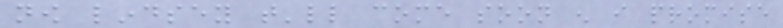now lindsey that'll come soon enough i promise
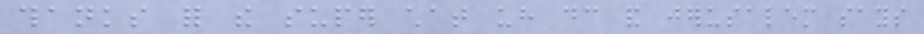thanks for the super chat uh dc and jerusalem says
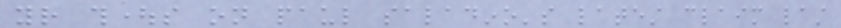your thoughts on paul saladino's latest claim last
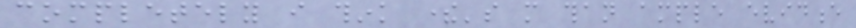completely i think there's more than ample evidence
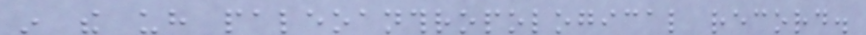in the uh paleoanthropological record.
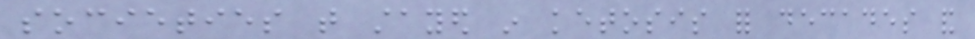societies that stayed in ketosis for decades and
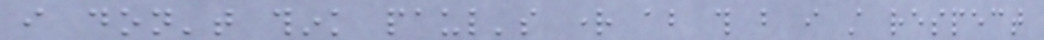i don't think paul's right about this but i still respect
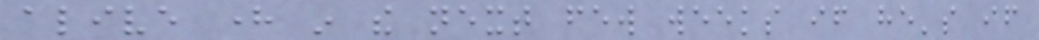alive here in the next few weeks if he's if
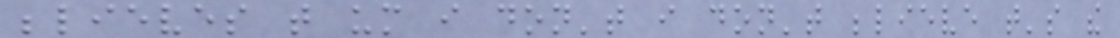believes that um i don't i don't believe that's the
